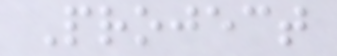Project
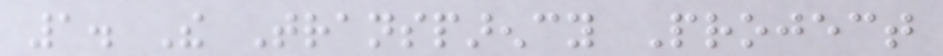1. The Transparency Project
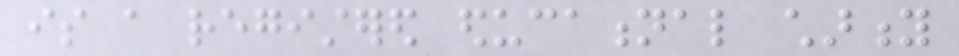is a registered educational charity
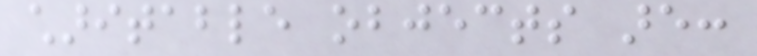charitable objects are:
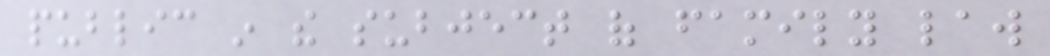public in the subject of family law
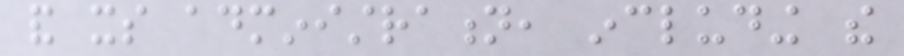and its administration, including the
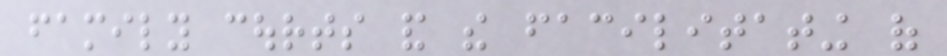family courts and the facilitating of
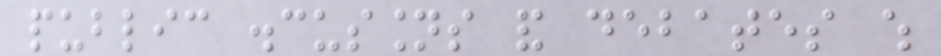public discussions and debates which
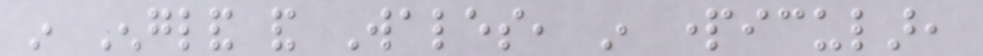in England and Wales, in particular,
